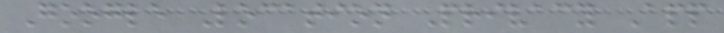Google Location Privacy App
